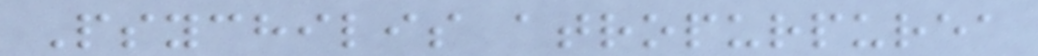Psychilis atropurpurea
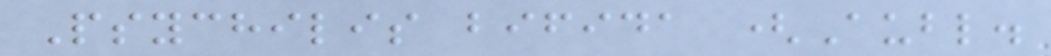Psychilis bifida (Aubl.
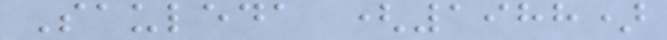Sauleda (1988)
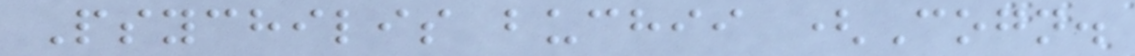Psychilis buchii (Cogn.
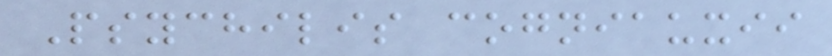Psychilis cogniauxii
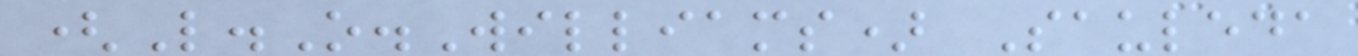(L.O.Williams) Sauleda
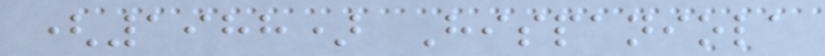(1988) Hispaniola
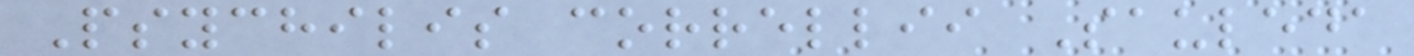Psychilis correllii Sauleda
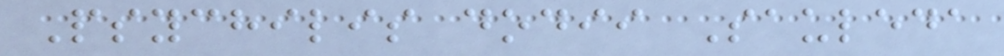Psychilis dodii Sauleda
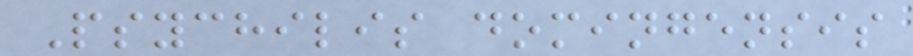Psychilis domingensis
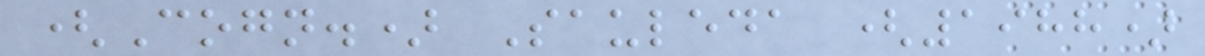(Cogn.) Sauleda (1988)
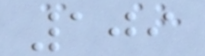109
